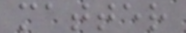matter
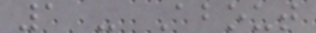1 - About
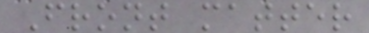Front matter
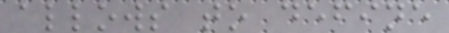allows to define
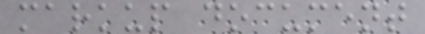markup document
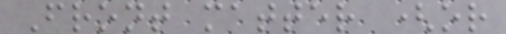Front matter (or
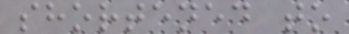shortened to
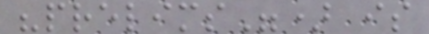"prelims") is
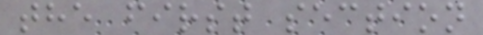the first section
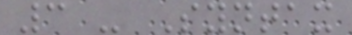3 - Syntax
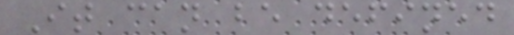It can be defined
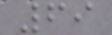69
